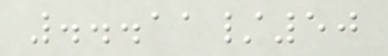...11/50
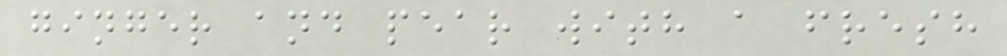ginger and pear with a fresh
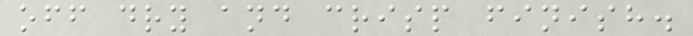off dry and crisp finish.
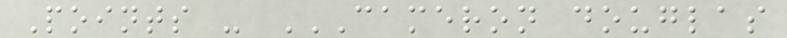Points - CAMERON DOUGLAS
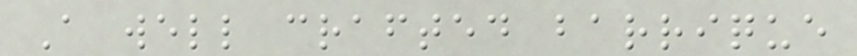A well crafted barrique
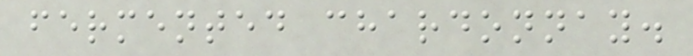fermented chardonnay.
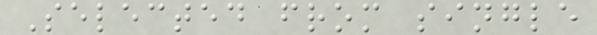Selected from single
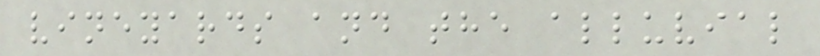vineyards and the alluvial
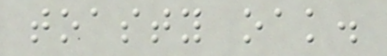toasty oak.
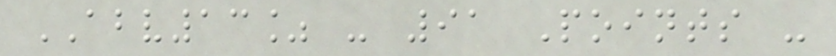ABV13% - 91 Points -
